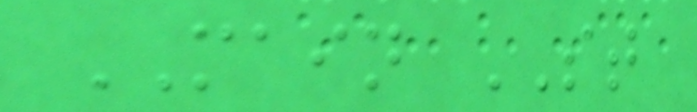MAIN ST
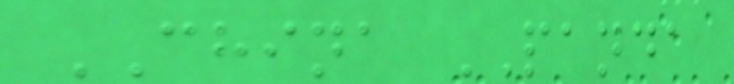CHINA PANDA
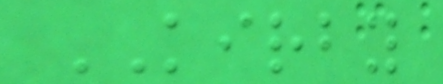KIRBY
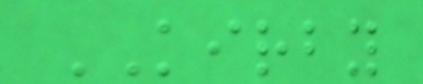KIRBY
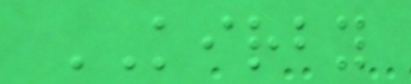KIRBY
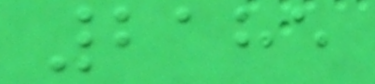2185
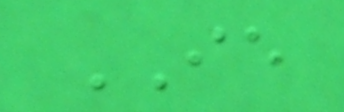IE
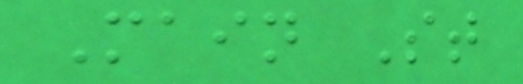Main St
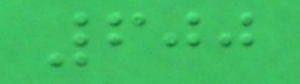600
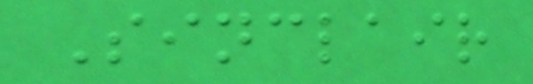Sinclair
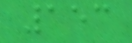153
